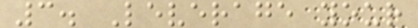3. Leverage your
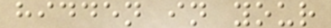hidden in your
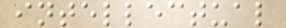intellectual
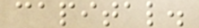capital.
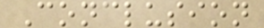Conclusion
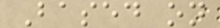Based on
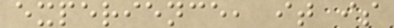experience, it is
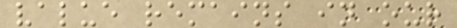value remains in our
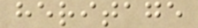heritage
